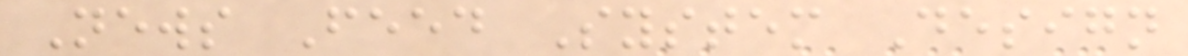News Feed System Design
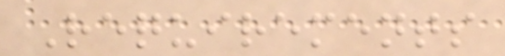Requirements
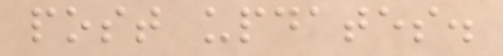post updates.
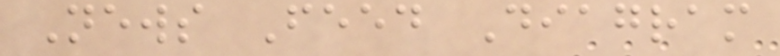News Feed Diagram
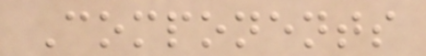Components
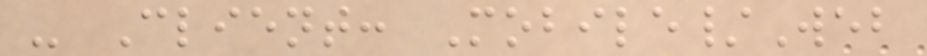- Client: Mobile/Web
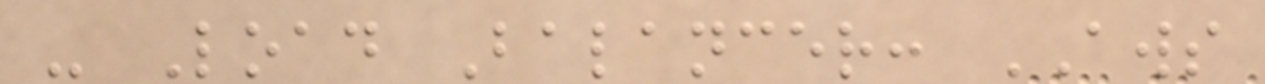- Load Balancer: AWS
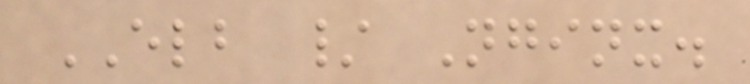ELB / Nginx.
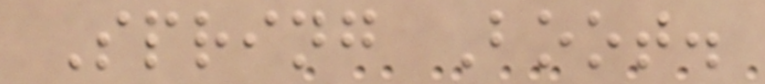Spring Boot.
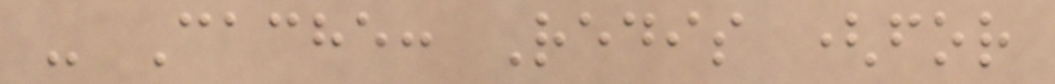- Cache: Redis (for
